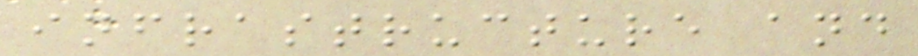infrastructure and
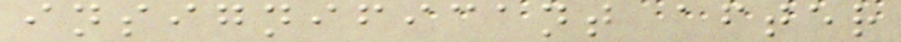insignificant after
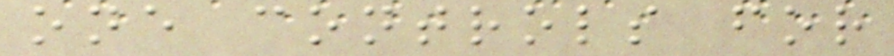one controls for
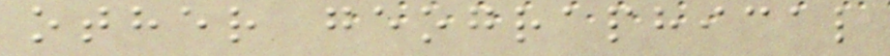other geographical
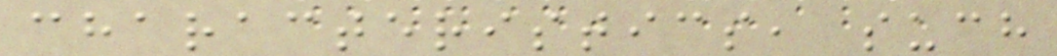characteristics, such
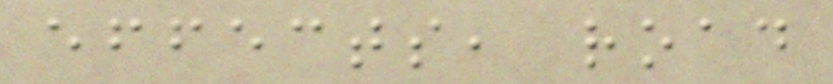effects, road
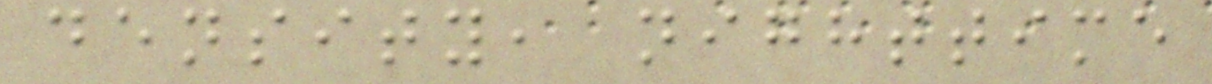density, nighttime
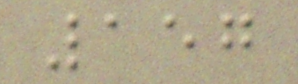157
